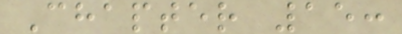Chapter 15:
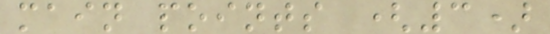main points (3)
